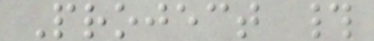Project #
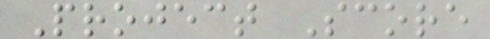Project Score
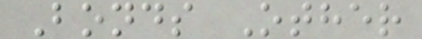Bonds Other
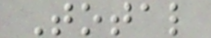Total
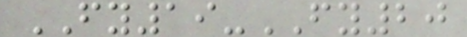FY19-FY20
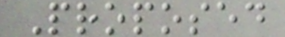Proposed
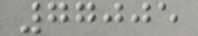77005
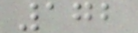172
